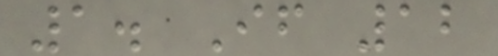1. If 12
